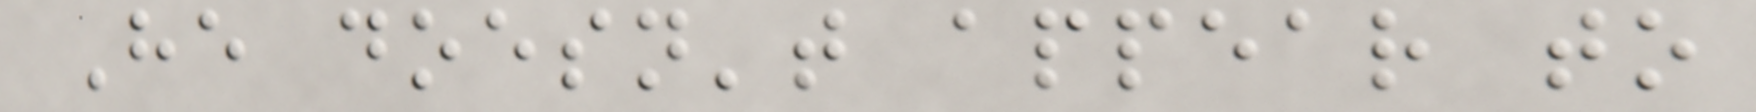He doesn't appear to
